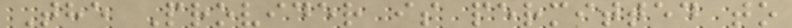The Provider is permitted to
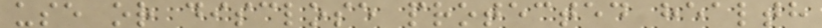use or disclose protected health
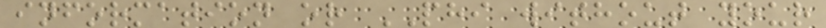information or PHI without your
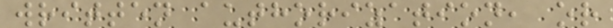written authorization, or
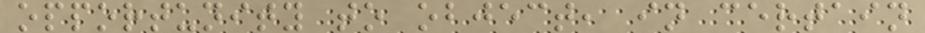opportunity to object, in certain
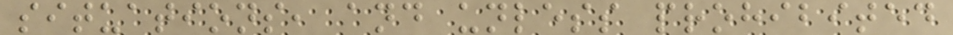situations, and unless prohibited
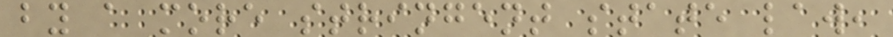by a more stringent state law,
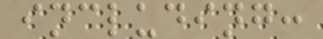including:
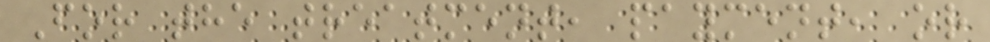For the treatment, payment, or
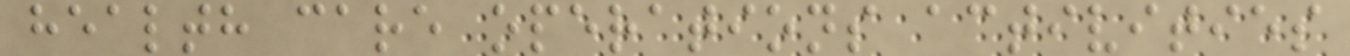health care operations activities
